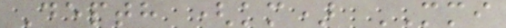Depth (km) MMI
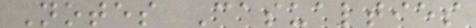Notes Casualties
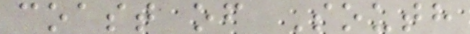coast of South
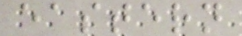eastern
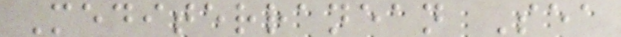Mediterranean Sea
